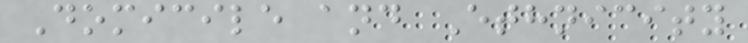Domicile and Ethnicity
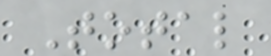Total
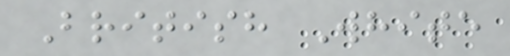British White
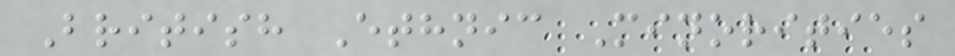British Ethnic Minorities
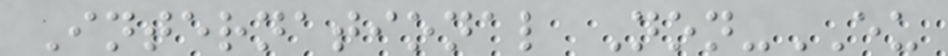International Non-EU
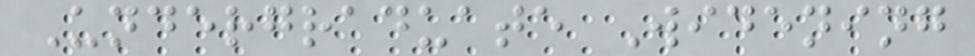Undergraduate Widening
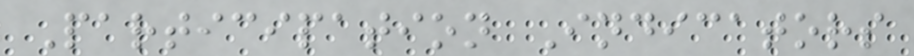Participation Indicators
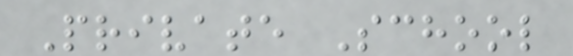Private School
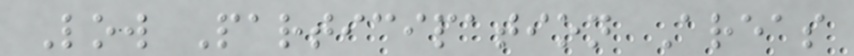Low Participation Areas
